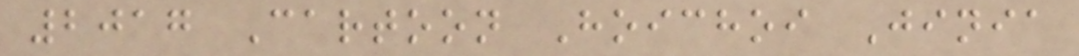2017 Cartoon Hoichoi Jinia
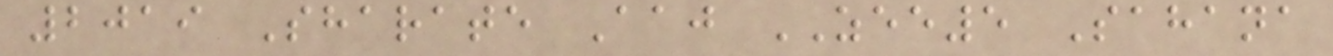2019 Sharate Aaj ZEE5 Sahana
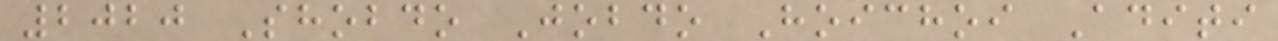2020 Shobdo Jobdo Hoichoi Aditi
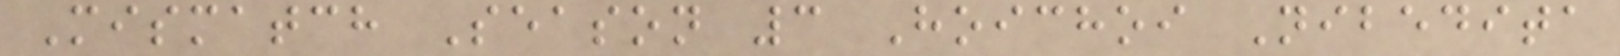Mismatch Season 3 Hoichoi Nibedita
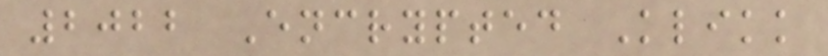2022 Encrypted Klikk
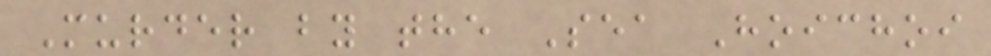Murder by the Sea Hoichoi
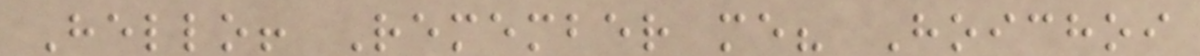Hello! Remember me? Hoichoi
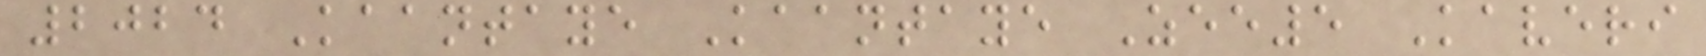2024 Kaantaye Kaantaye Zee5 Kaveri
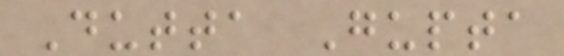Dutta Gupta
